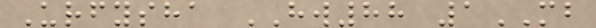Urfysha HW88 1MB
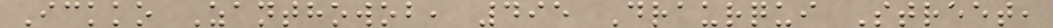Ickko Zanthowob, 495 Draurqui Street,
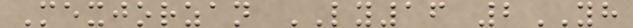Mexjorzan LY16 2YH
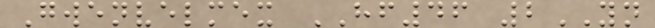Gwenvelmex HF46 2YN
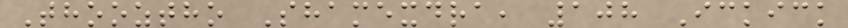Thooztho Shamexdra, 108 Ickick
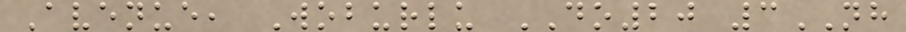Avenue, Woburlu DO20 3NH
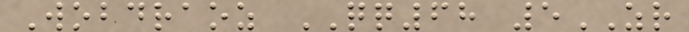Wobdraoz QQ68 5ZR
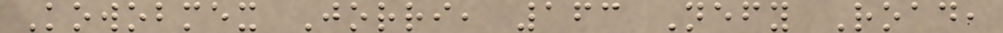Kowobmex Jorri, 163 Nefy Road,
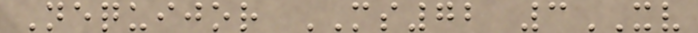Nequijor MS72 3XV
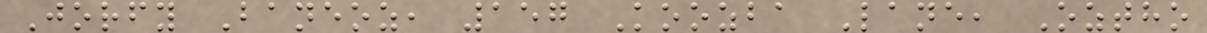Jorfy Baneoz, 157 Koozba Lane, Oztho
